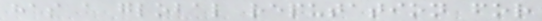has a global reputation for
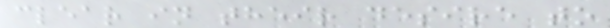clear in their desire to
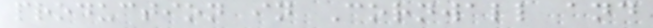production in Cornwall and
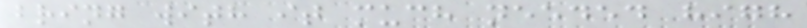bring with it much needed high
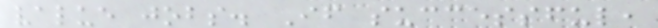value jobs. If successful,
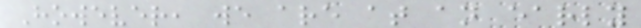However, we are at an early
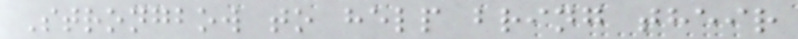Strongbow to help bring their
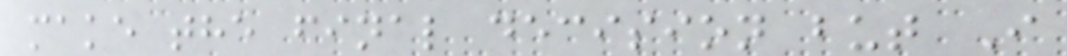make the final decision but I
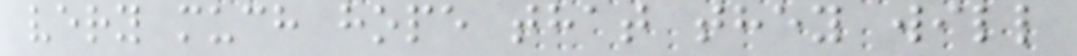very much hope that they will
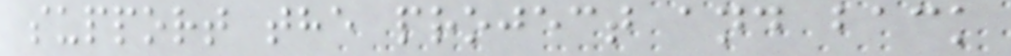support the project and back
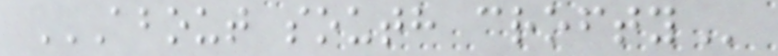ABOUT SOUTH CROFTY
